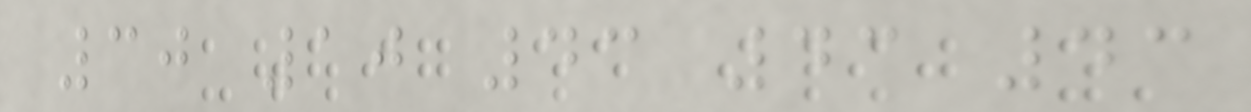30 10 43 43 43
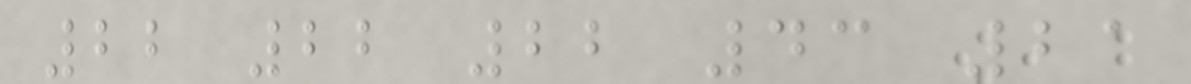22 22 22 43 21
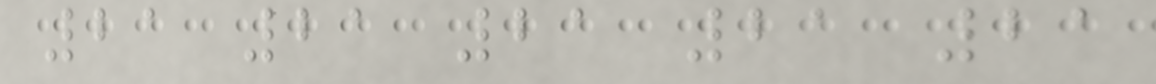21 21 21 21 21
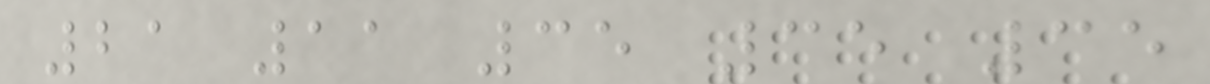21 11 35 35 35
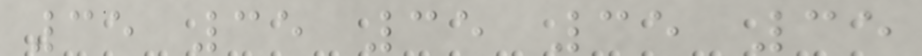35 35 35 35 35
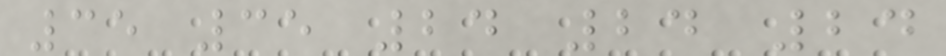35 35 24 24 24
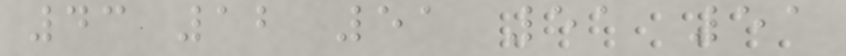43 12 51 51 51
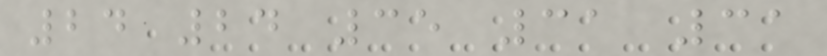24 24 35 31 31
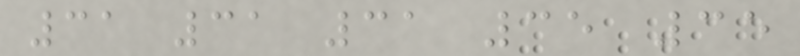31 31 31 35 35
